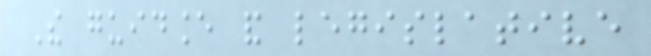The guidance and legislative
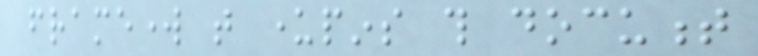framework that underpins this document
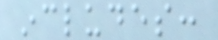includes:
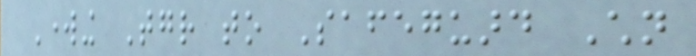Working Together to Safeguard Children
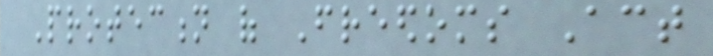Protection of Freedoms Act
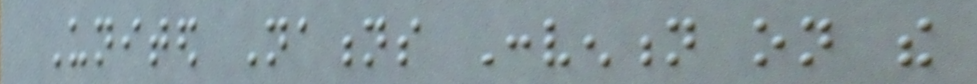United Nations Convention on the
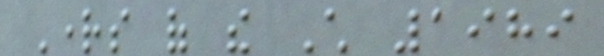Rights of the Child 1989
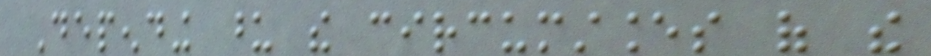Depending upon the circumstances of the
